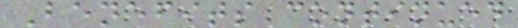Benefits continued
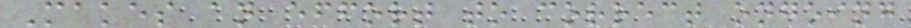Makes an effort to correct ongoing
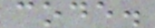code.
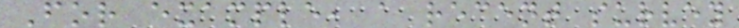For example, a recent survey
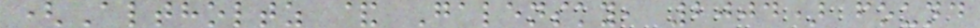(Altholtz & Galensky, 2004) found
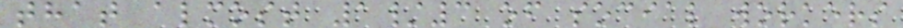that almost 1/3 of social workers
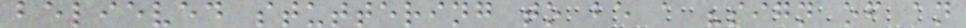believed stuttering to be a "sign of an
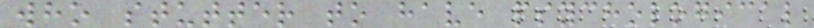who stutter to have psychological
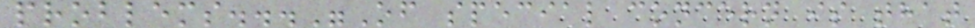problems..."Of special concern is that
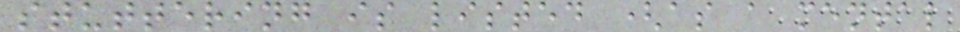stuttering is listed (as a mental
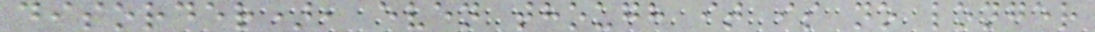disorder), even though it is no longer
